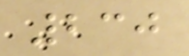230
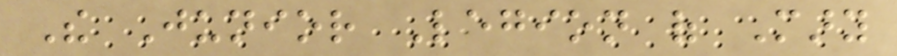The Junior Legion of Mary
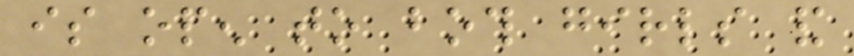is open to both girls and
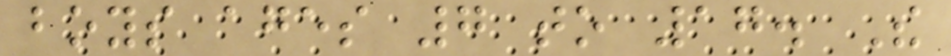boys ages 7 to 17. The
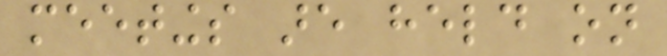meetings are held on
